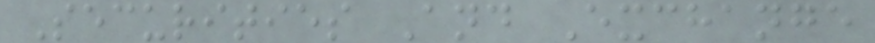Securities And Exchange
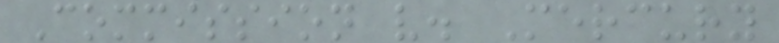Commission v. Mercury
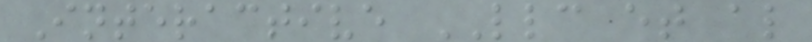Interactive LLC et al
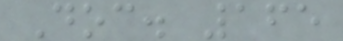Doc. 165
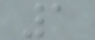1
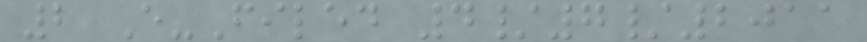2 E-Filed 4/7/2011
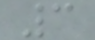3
